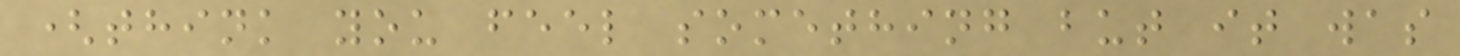(think you feel something but it was
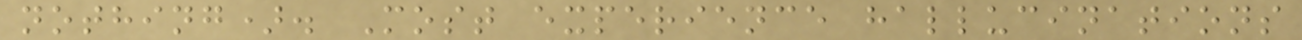nothing). Most experience hallucinations
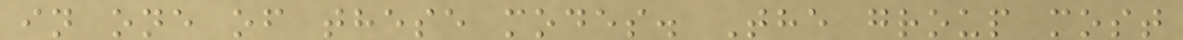in one of these modes. The group most
